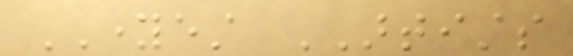YOUNGEST ARTISTS
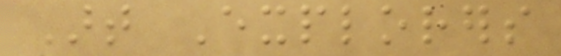Art Explorers
